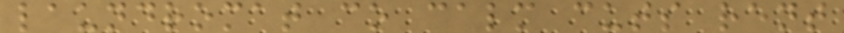laundromat co calm cuts rent
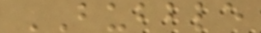BUBBLE
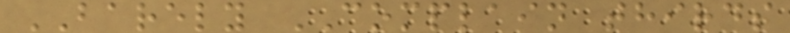BARELY COMPLAIN thirds
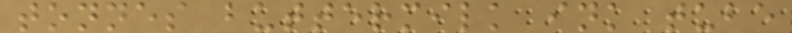tonnes buttermilk ink tube
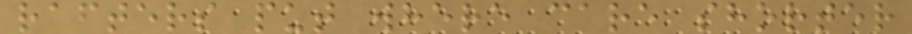rafters put where care shorter
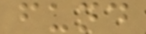fund
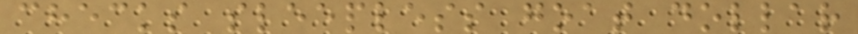checks sleepless goat dollar
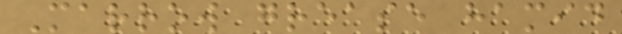Marrow grease hamid
